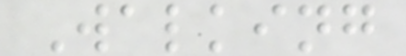Walking
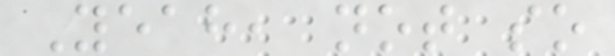Yeah, not so
